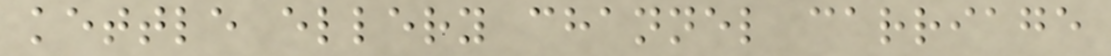kettle ellery channel carriage
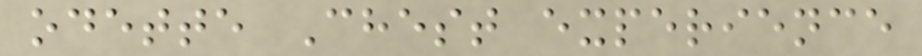odette Chest experience
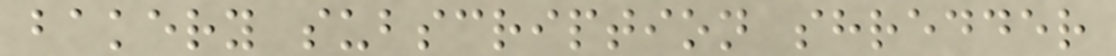bakery subscription shredder
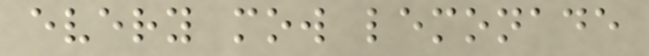every mow lemonade
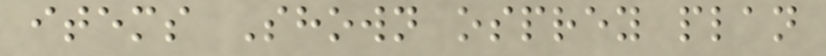items Shown osprey plan
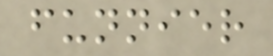funnier
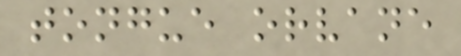tongue orvane
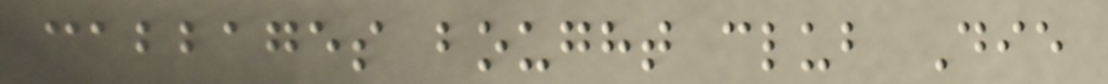cabbages bought club Die
